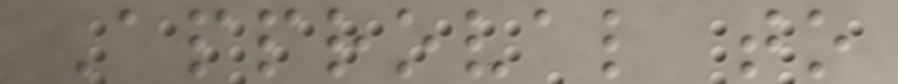Approval to
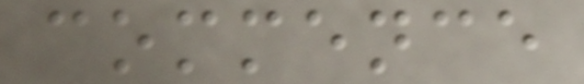commence
